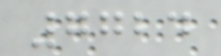7724
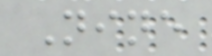Nine
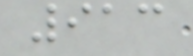913
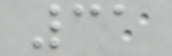31
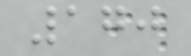170
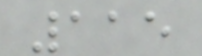115
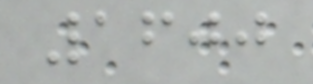1600
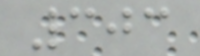303
